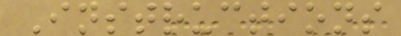Instructions
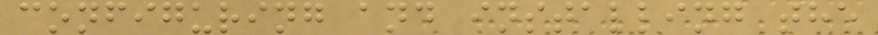configuring and installing the
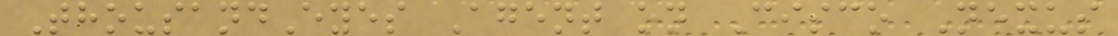ThousandEyes Agent on Cisco Nexus
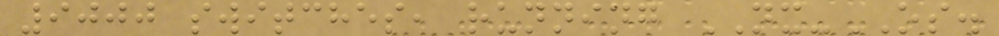9000 switches, running NX-OS.
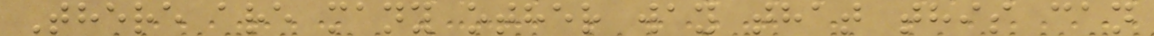There are many other way that this can
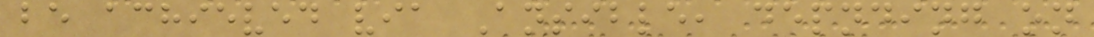be achieved via Ansible, depnding on
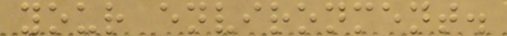your environment.
